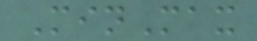MinMax
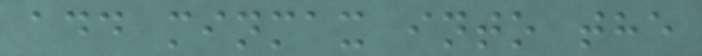add minmax into the
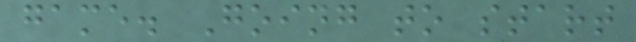game. Going to start
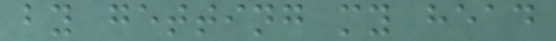by getting my head
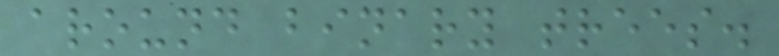around binary trees.
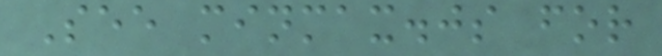See minmax.js for
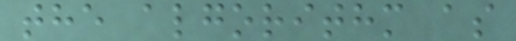the algorithm as
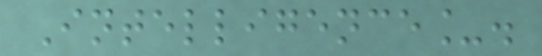Intelligence_.
